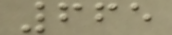665
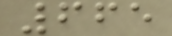665
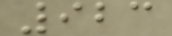923
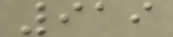919
